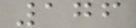176
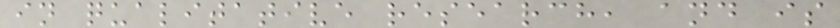in qualitative research, and is
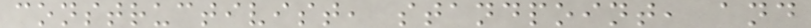constructivist, standpoint, and
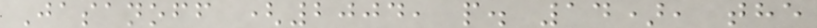Jasanoff (2004, p. 14), the
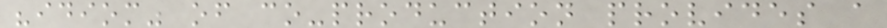"idiom" of co-production provides a
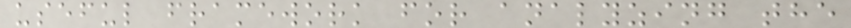useful framework for analyzing the
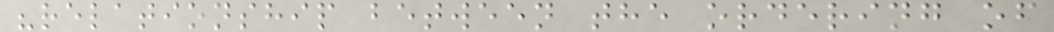"relationship between the ordering of
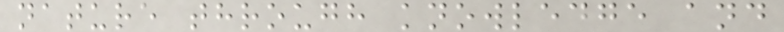nature through knowledge and
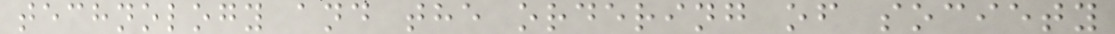technology and the ordering of society
